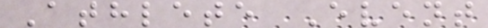Athlete Event
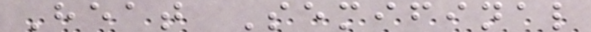Heat Semifinal
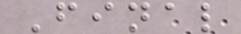Final
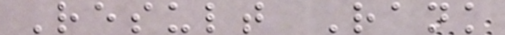Result Rank
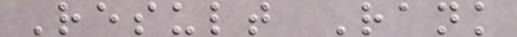Result Rank
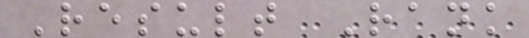Result Rank
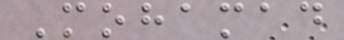Mohamad
